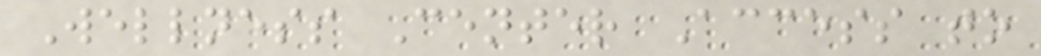Wellness Center Access to
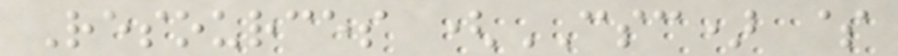Resources (CSC) $
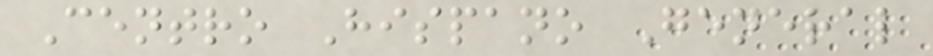Centro Hispano General
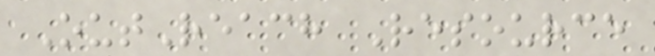OutReach Resource
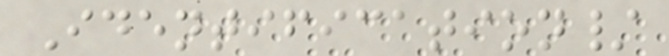Identification/
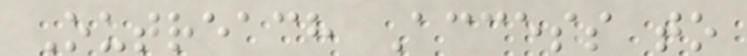Outreach Access to
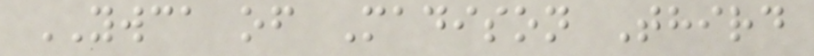YWCA of Madison Third
